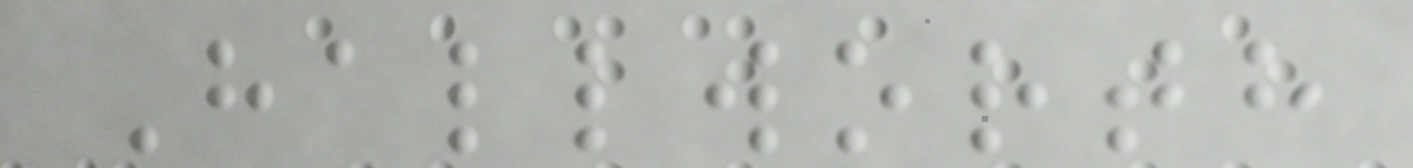Hallworth
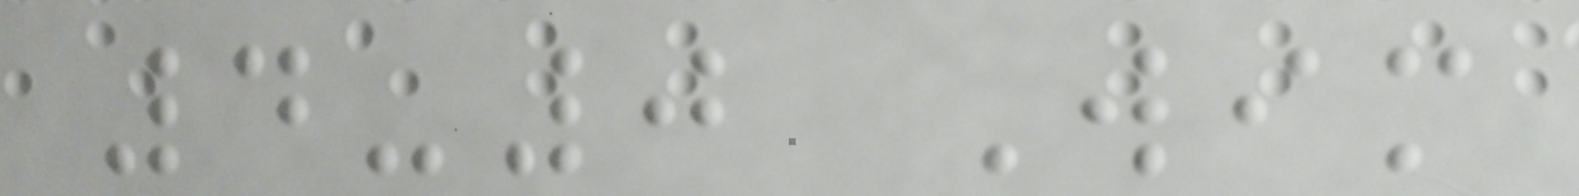4-0 Wim
